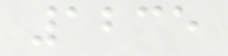1235
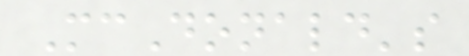McDonald's
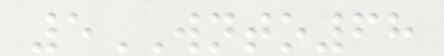5WNTO68
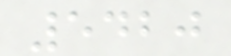5420
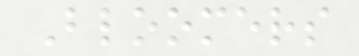Bloomers
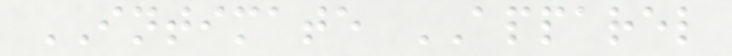INTIMATE APPAREL
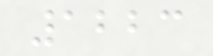1223
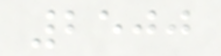2500
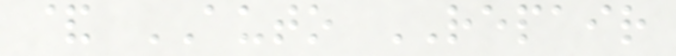& AUTO REPAIR
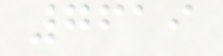7619
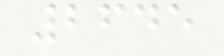2645
